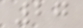27
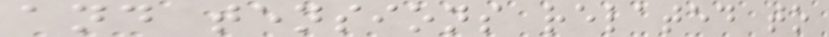and tensions related to
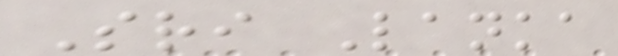Sri Lanka
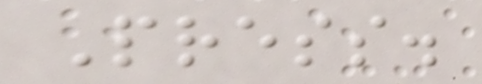Press.
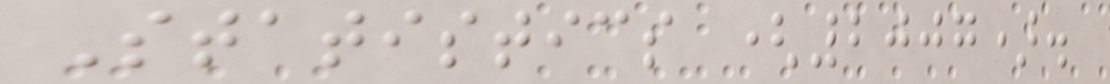Statistics (2007).
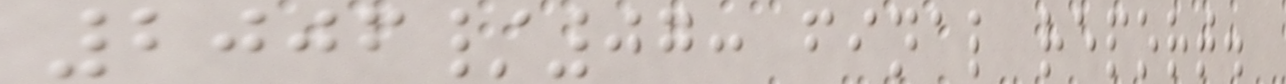2006/07: final report.
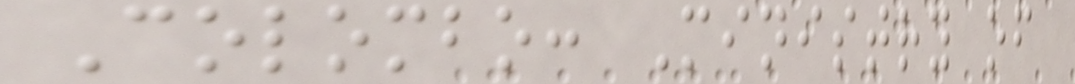Colombo: Ministry of
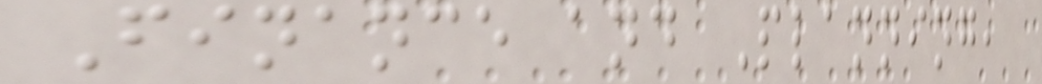Finance and Planning,
